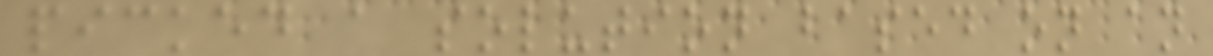picked a solution based on an
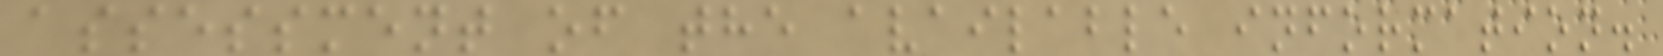assessment of the available information.
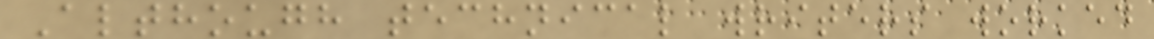Although technical writers worked
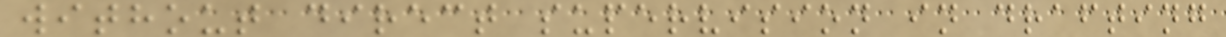without direct supervision in drafting
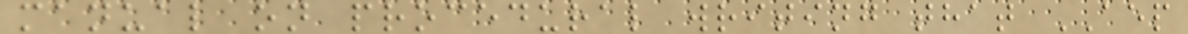manual on procedural writing that AEP
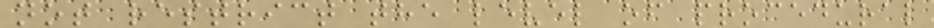not restrict the level of procedural
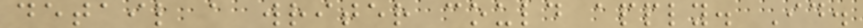detail a writer could apply. Id.
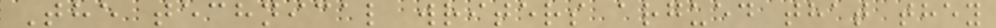The technical writers argued that they
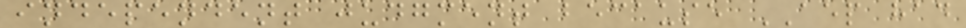independent judgment because AEP had
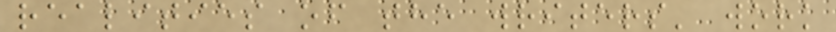realities of the writers' work
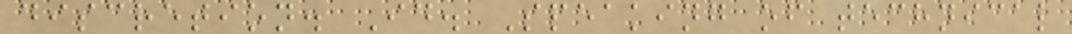discretion. Id. Speaking of technical
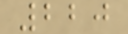220
